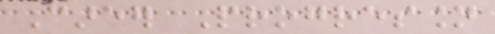Career Progression
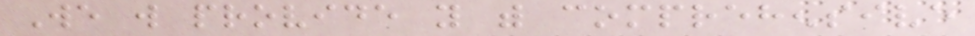We will provide you with comprehensive
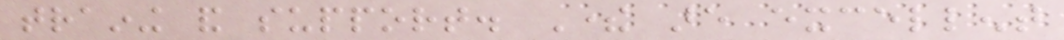training and support. There are excellent
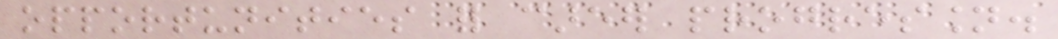opportunities for career progression.
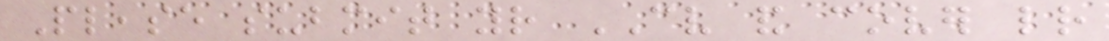Please submit your CV and cover letter
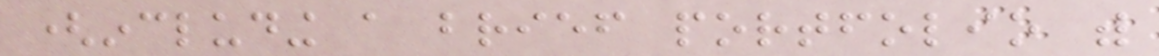(including a brief portfolio with
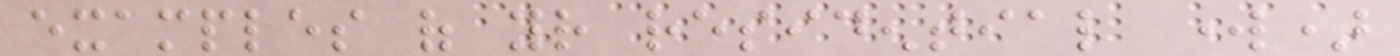examples of your residential work)
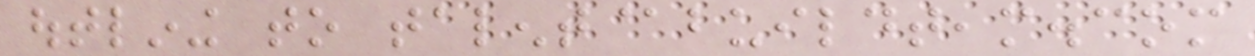outlining to talent@buildteam.com
